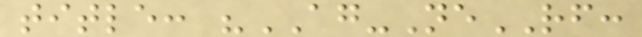title: "AG-NeRF:
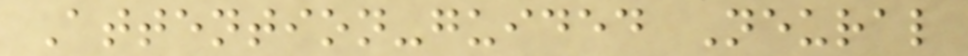Attention-guided Neural
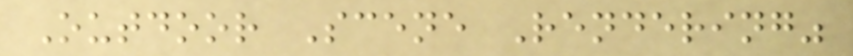Outdoor Scene Rendering"
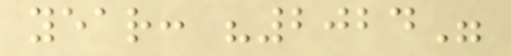year: "2024"
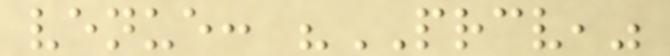venue: "PRCV,"
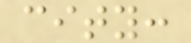city:
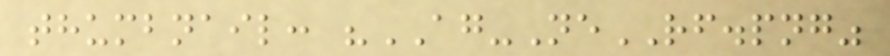thumbnail: "AG-NeRF.png"
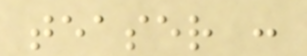teaser :
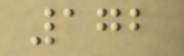172
